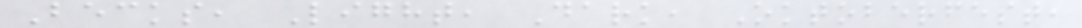Becks, Light, Dark, Oktoberfest,
